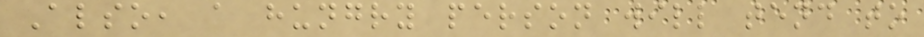Also, a hungry person will tend to
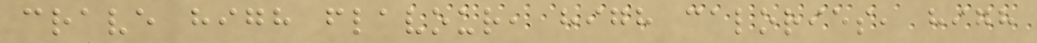crave high flavour, high calories, high
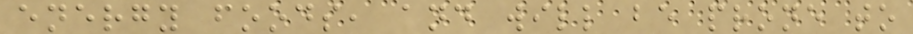energy foods, and will be prone to
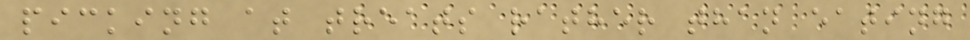picking at treats rather than eating
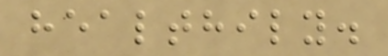healthily.
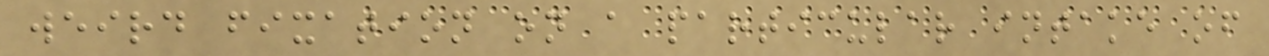weird fixation on a particular intake of
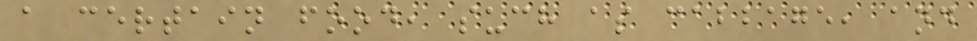a certain food, such as cabbage, and
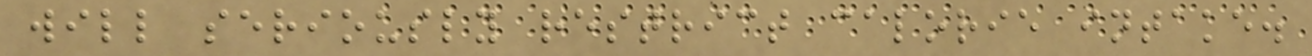will seriously restrict calorie intake.
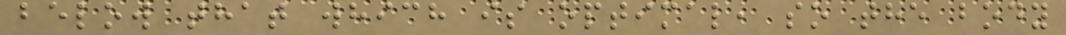below that which is optimal, so the body
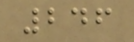246
